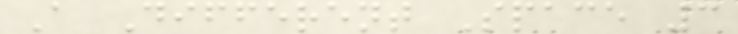A Different Space 3
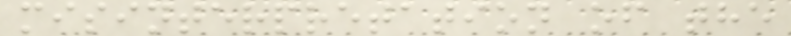misinterpretation of the
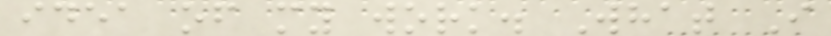idea of my work. What I
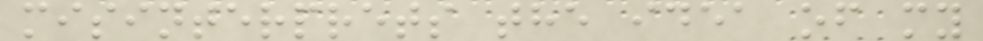misinterprets the idea of my
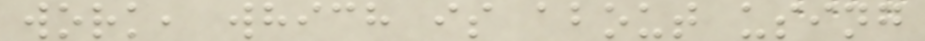work, which is about using
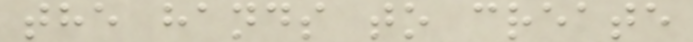the hands to create
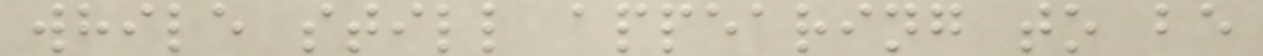while still appearing to be
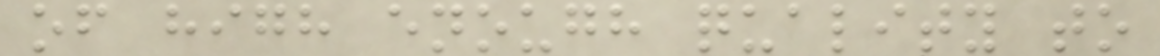of high enough quality to
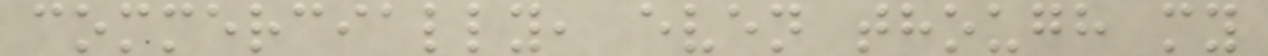commercially, even though my
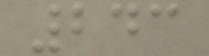243
